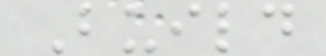Build
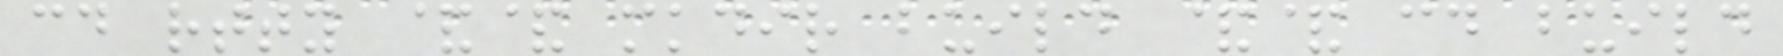cd rtty && mkdir build && cd build
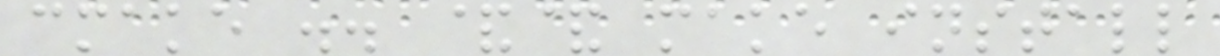cmake .. && make install
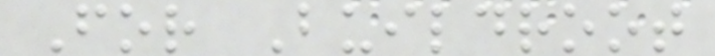For Buildroot
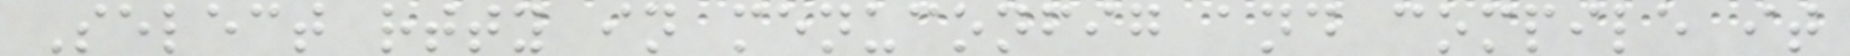Select rtty in menuconfig and compile it
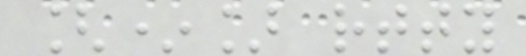[*] rtty
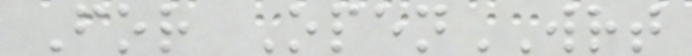For OpenWRT
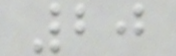20
